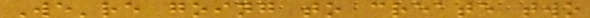We're going to create two
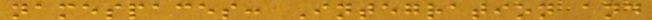namespaces: Integration and
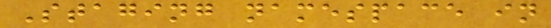Staging namespace in
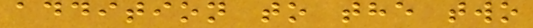addition to the two
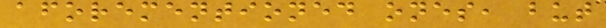aforementioned ones, but
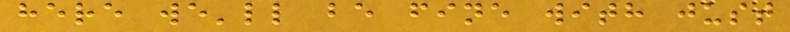here we'll be fine with just
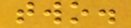two.
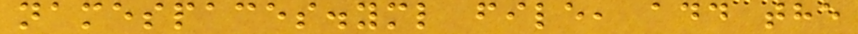namespaces.yml file, add the
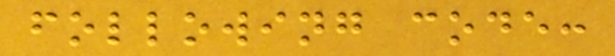following code:
